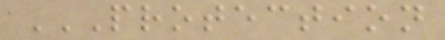PROTECTION
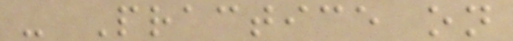- Practice on
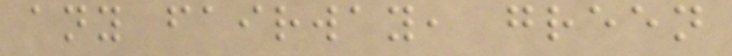any fairway, green
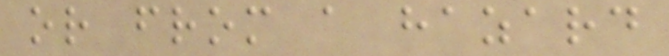or from a hazard
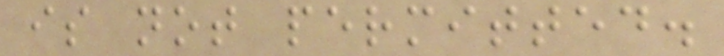is not permitted.
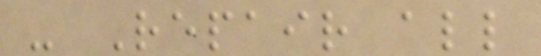- Repair all
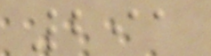291
